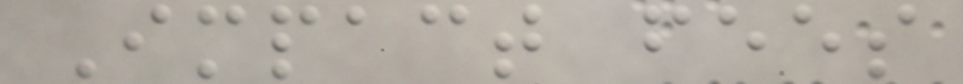Impact fees
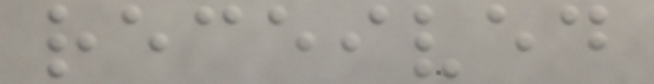received
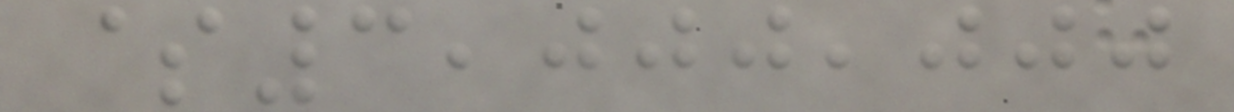$3,000,000
